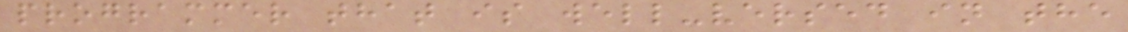programmer that is well-versed in the
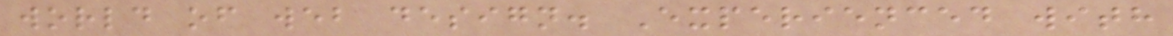world of web design. Experienced with
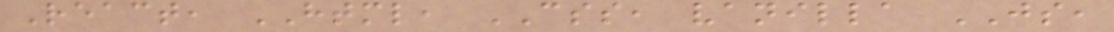React, HTML, CSS, vanilla JS,
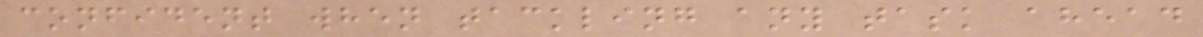confident when tackling any task ahead
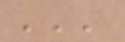'''
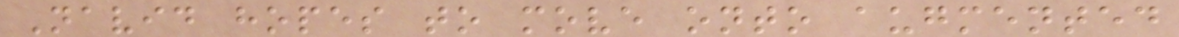Navid hopes to move onto augmented
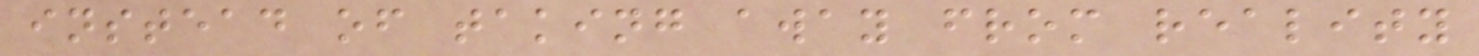instead of taking away from reality
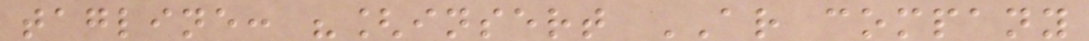tagline: "[insert AR company
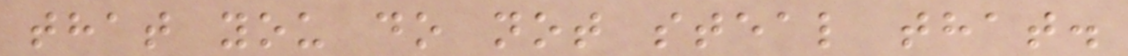that you do not steal that.
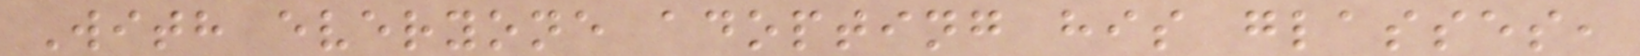With everyone adopting his glasses,
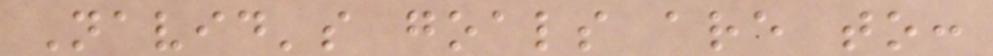Navid's goals are to:
